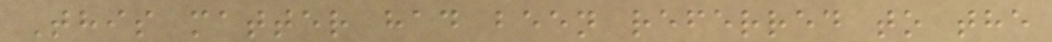This matter had been referred to the
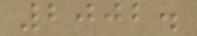2002.
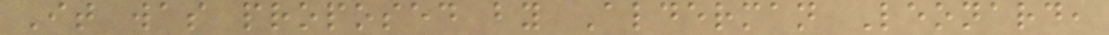It was proposed by Alderman Leonard,
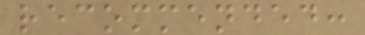recommended:
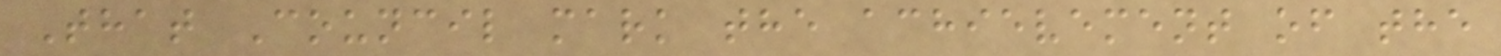That Council mark the achievement of the
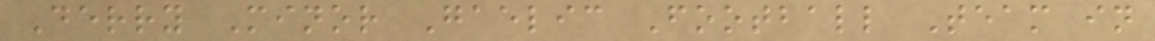Derry Minor Gaelic Football Team in
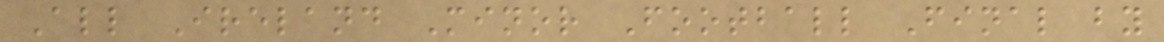All Ireland Minor Football Final by
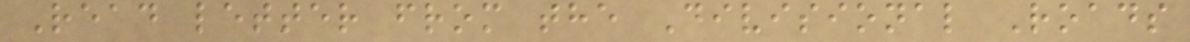Read letter from the Divisional Roads
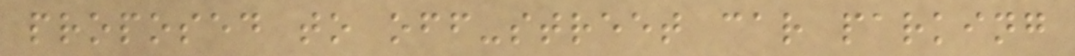proposed to off-street car parking
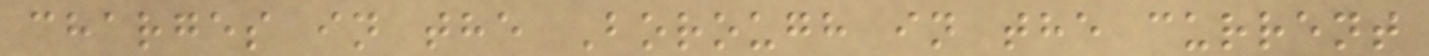charges in the Borough in the current
